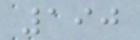190
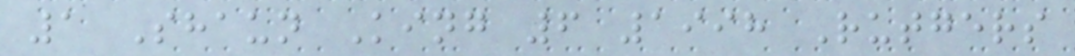1 Shaun King 6 1998 Rutgers
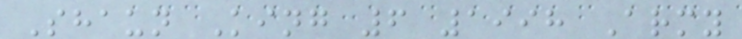Shaun King 6 1998 Army
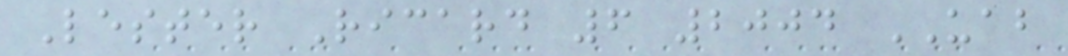Lester Ricard 6 2004 UAB
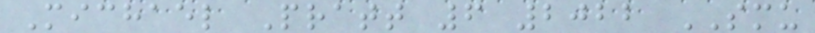Michael Pratt 6 2022 SMU
